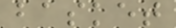basket
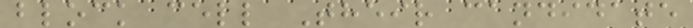block cell Their candidate
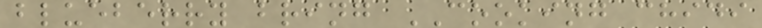blueberry bring COOKING chidi
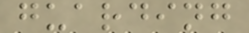guarding
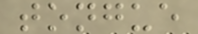tongue
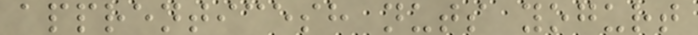apprenticesh nuts yogurt
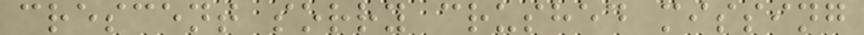crescent sorry crushed missing
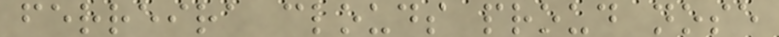ferreira clouds proud nose
